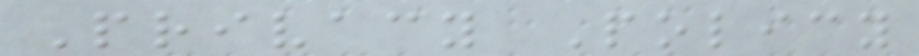Privacy Policy
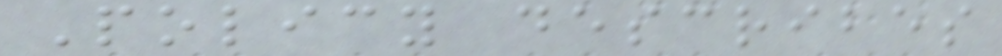Policy describes
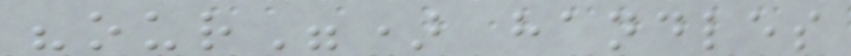"our") handles
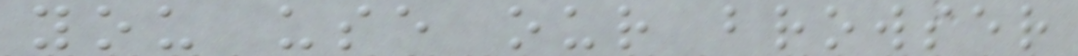you use our browser
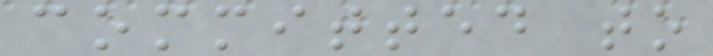committed to
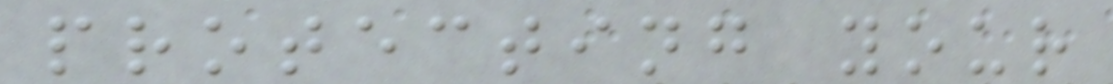protecting your
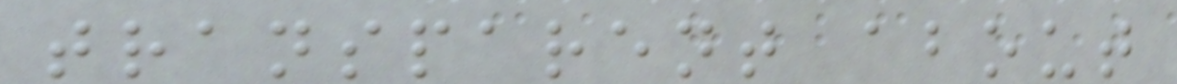transparent about
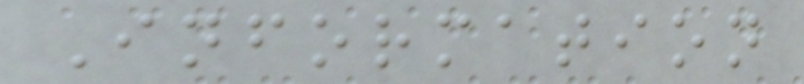Information
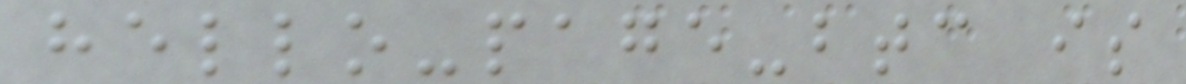hello-page-btc is
